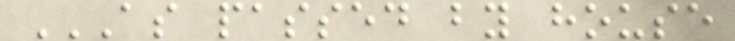AS PASSED BY HOUSE
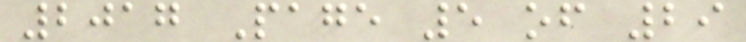2017 Page 5 of 29
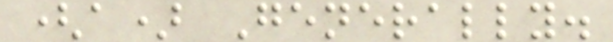(a) Generally.
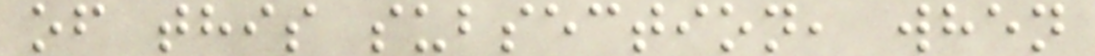of this subsection, when
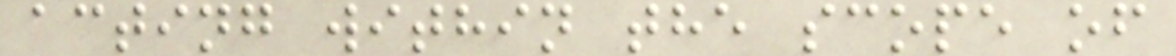acting within the scope of
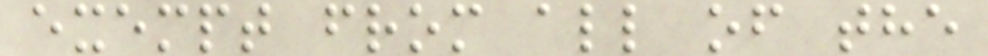exempt from all of the
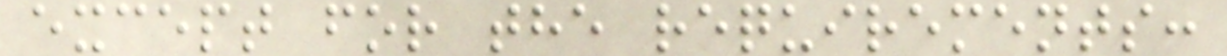except for the requirements:
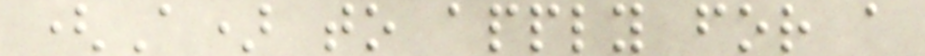(A) to apply for a
